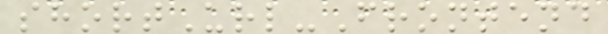shortUrl-Frontend
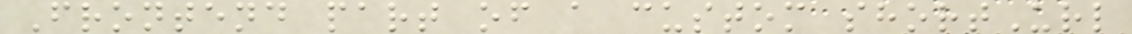Frontend part of a custom shortUrl
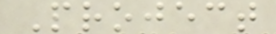Project
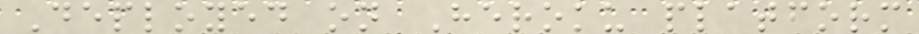Deployed on Heroku platform
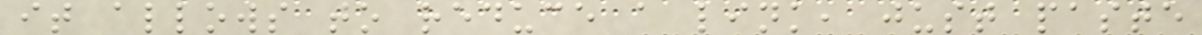it allows to reduce a link, just paste
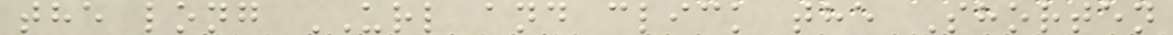the long URL and click the Shorten
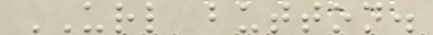URL button.
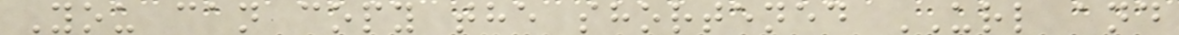You can copy the shortened URL and
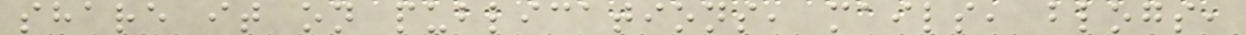share it on publications, mails, blogs,
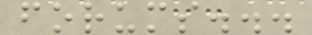forums...
